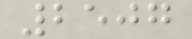2507
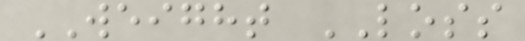WEIGHT LOSS
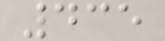435
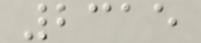2315
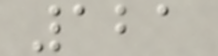121
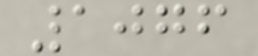1076
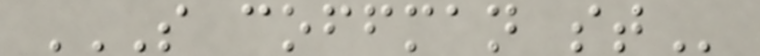S COFFMAN ST
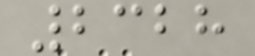2328
